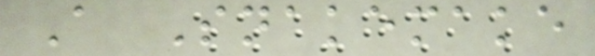A Snakemake
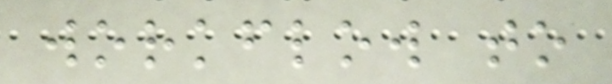workflow to
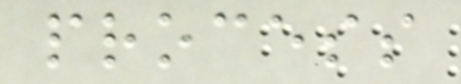process
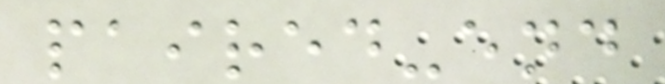paired-end
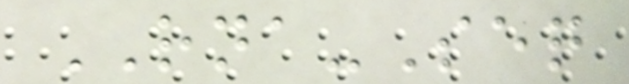RNA-Seq
